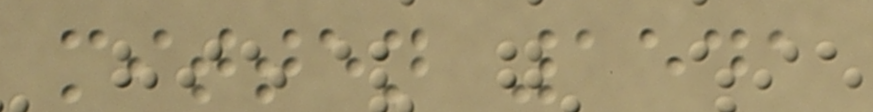mitten 1541
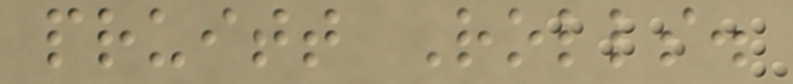pruitt Rolls.
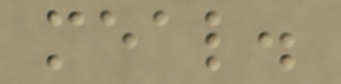meal.
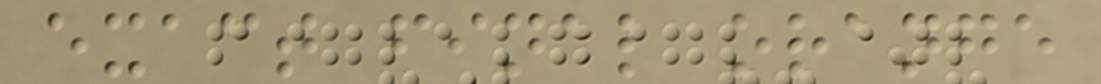exact final orange
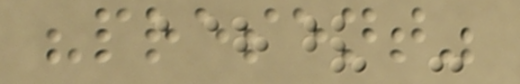"present"
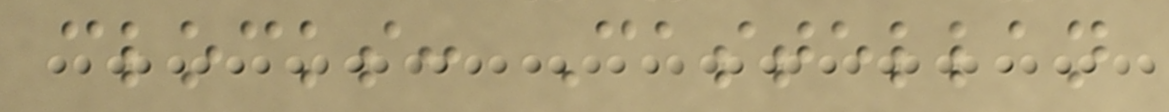clocks: Castellan
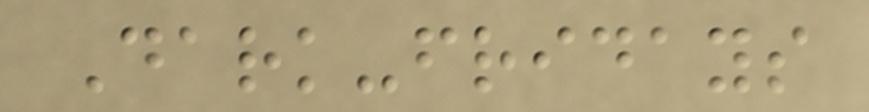Dark-fridays
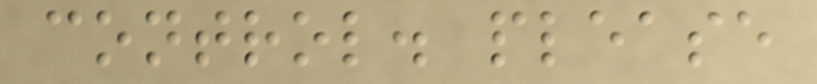control. please
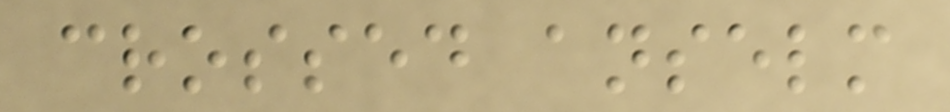crossed anselm
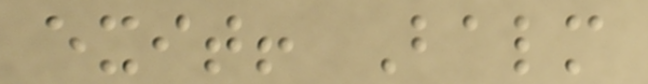exit! Balm
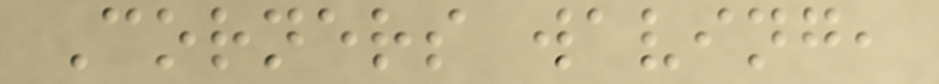Corners waving,
